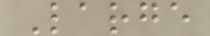Large
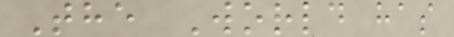The World has
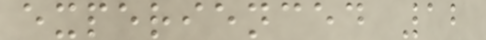experienced 12
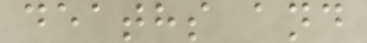deaths and
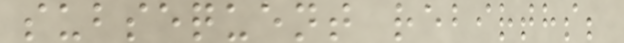subsequent rebirths;
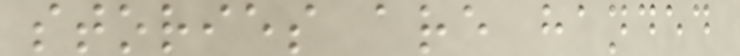stories are handed
